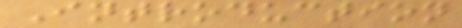Introduction
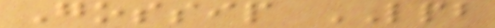Gossip LPB
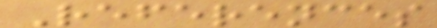References
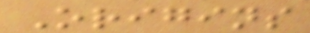Origins
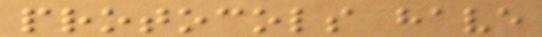protocols have
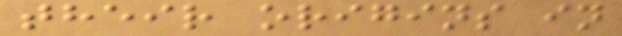their origins in
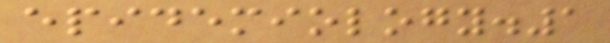epidemiology.1
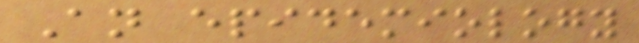An epidemiology
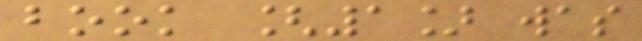book [1] was
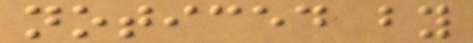noticed by
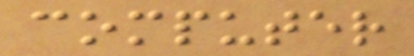computer
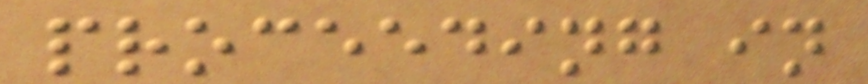proceeding in
